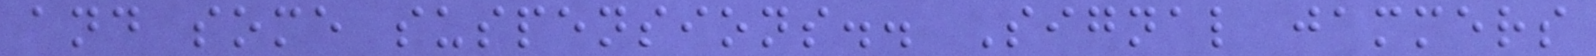and some suspensions.. Signal jammers
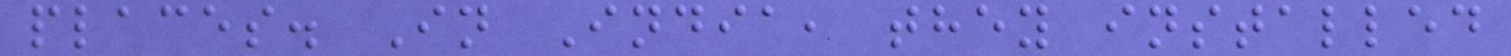places. In India, they installed
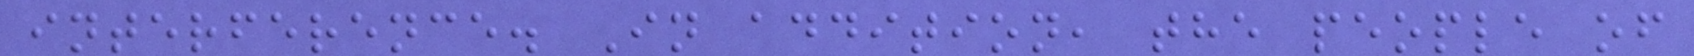interference. In addition, the people of
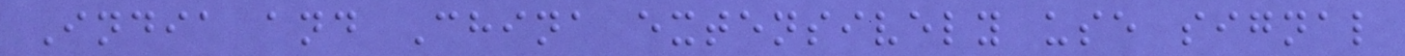India and China extensively use signal
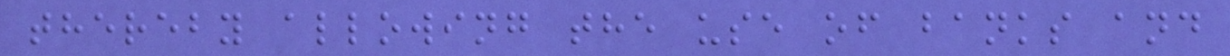thereby allowing the use of banks and
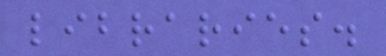libraries.
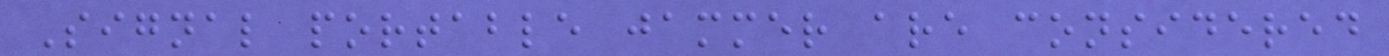Signal portable jammer are considered
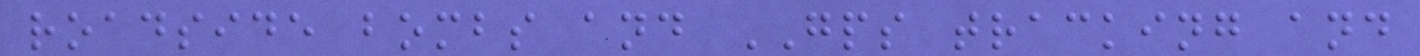roadside bombs and GPS tracking and
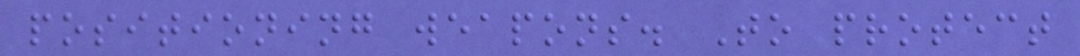positioning weapons. To protect
